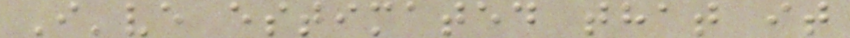I've estimated that it
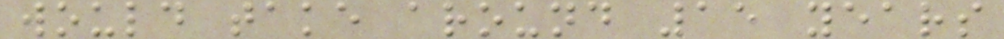would take around 15 years
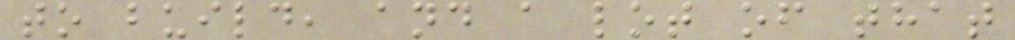to build, and a lot of that
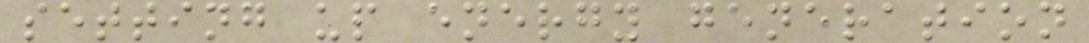setting up energy generation
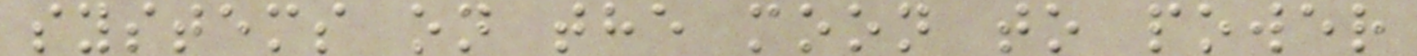systems on the moon to power
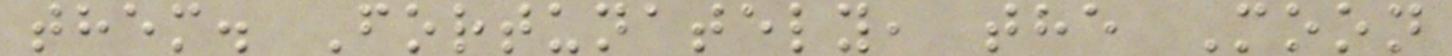them. Fortunately, the Moon
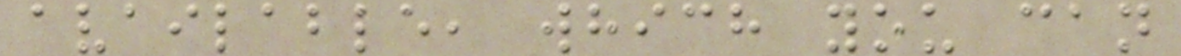available, which you can
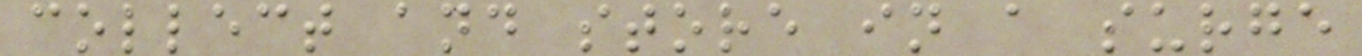collect and store in a surge
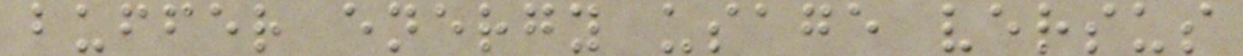buffer energy usage versus
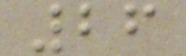26
